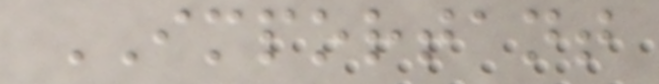IMPORTANT
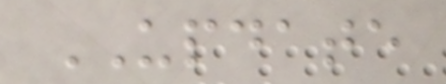UPDATE
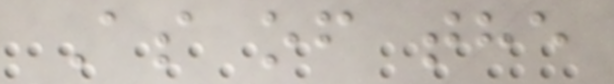As of the
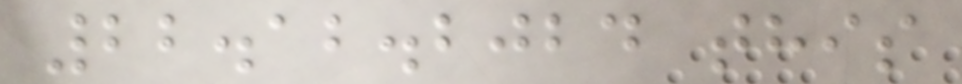22.12.2024 this
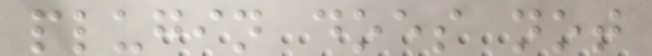plugin does not
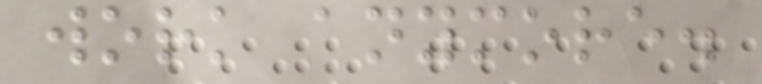work anymore.
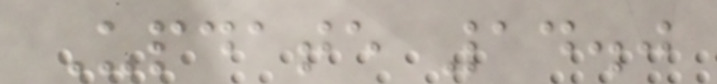Update 14.0
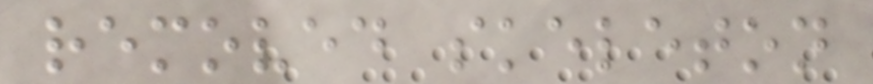removed skeleton
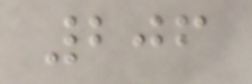206
